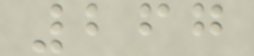267
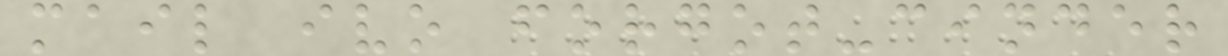mail ivo forgot-cinder
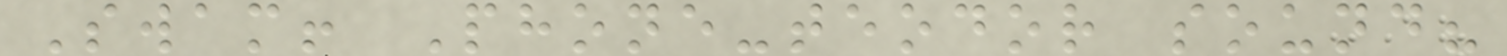Swam! Phone-teodor sound?
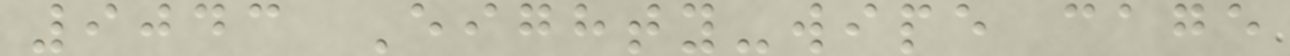9043 Eighty-wipe cage
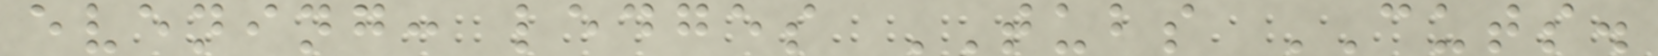evening: ledges TUBS CUTS.
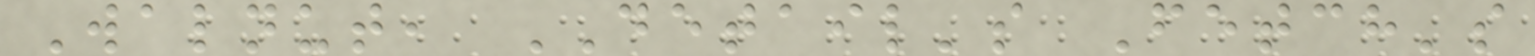Walnut, DETAIL's Fetch's
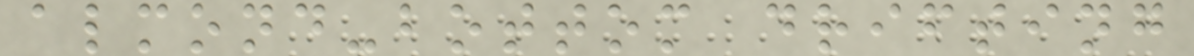almond-bottom drifting
